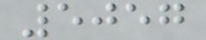5057
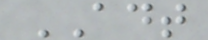ADT
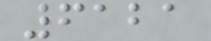6121
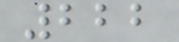222
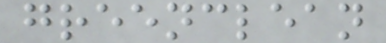greenclean
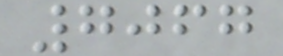7067
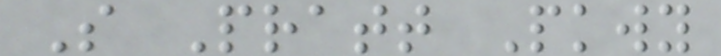S Pratt Pkwy
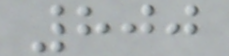800
